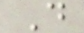D
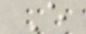E
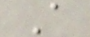A
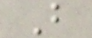B
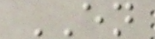EN
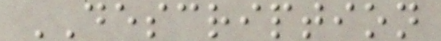DESCRIPTION
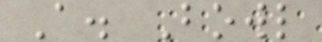A. Bowl
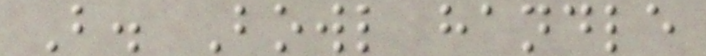B. Bowl handle
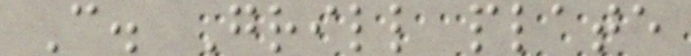C. Grill plate
